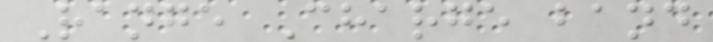Range Charge band
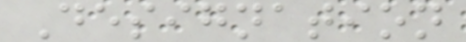Designation
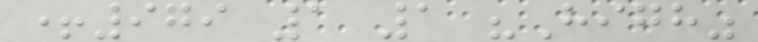+979 1 1 "High"
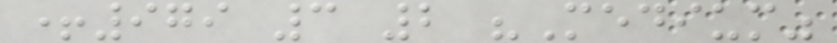+979 3 2 "Medium"
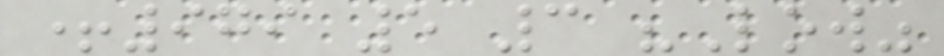+979 5 3 "Low"
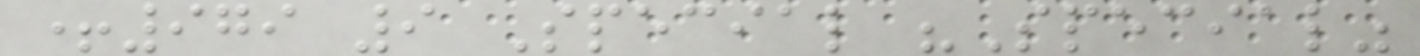+979 9 Special "Special"
